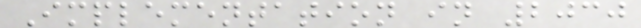Implementation in 2030
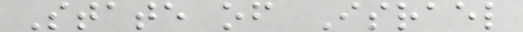State of Israel
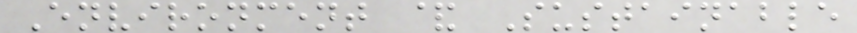Environment & Sustainable
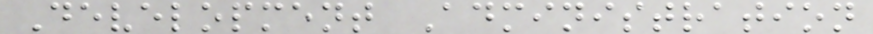Development Administration
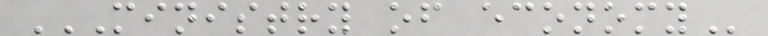MINISTRY OF ECONOMY
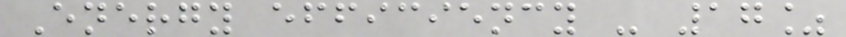Energy efficiency - 17%
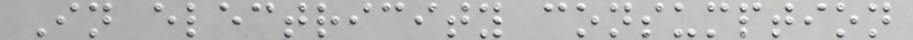In electricity consumption
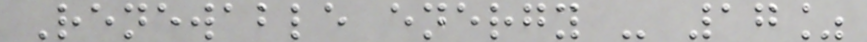Renewable energy - 17%
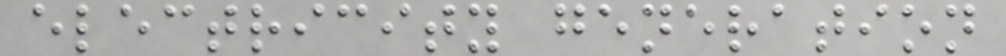electricity generation
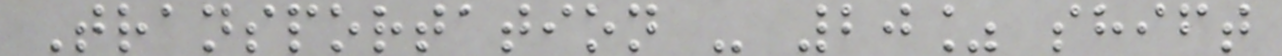Transportation - 20% shift
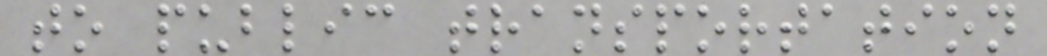to public transportation
